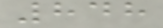848
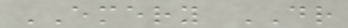EMERY DR
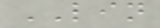LIN
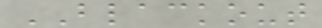BLACKOUT
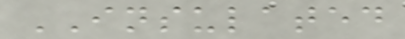INSULATED
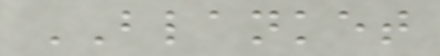BLANKET
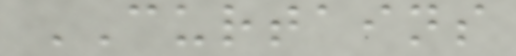CURTAINS
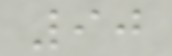90
